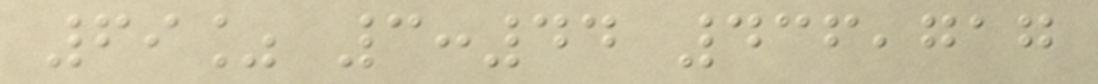69% 3:44 436,717
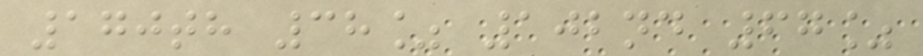170th 38% 102nd 67%
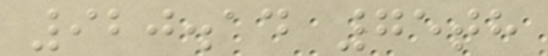920.14 75th
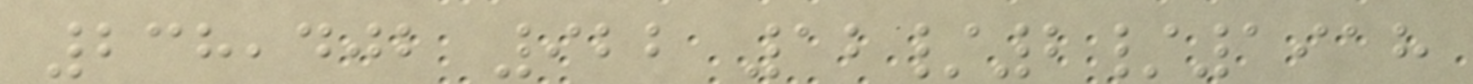238,402 922 12/2/1918
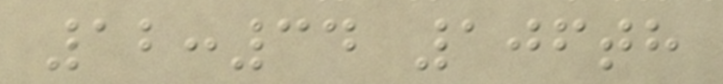12:34 106th
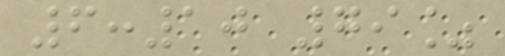6:10 79%
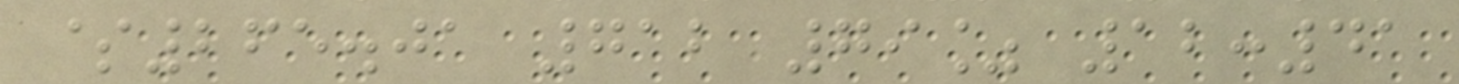$265.01 712 79% 12:41
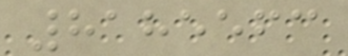8185563
